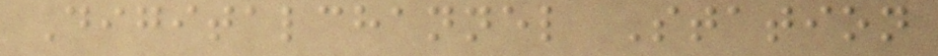Digitalchannel Station
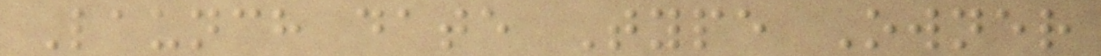Launch date Type Owner
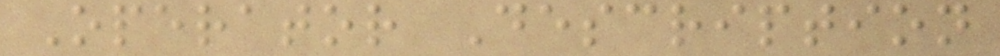Operator Description
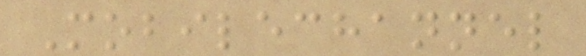Mobilechannel
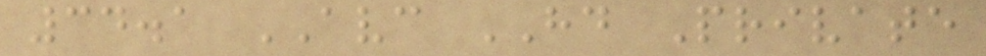34.1 AVC HD Private
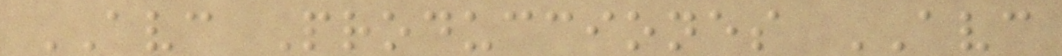AVC Producciones AVC
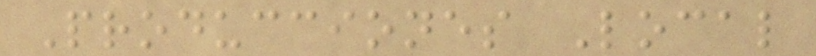Producciones Local
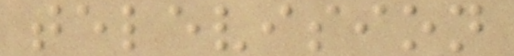television
